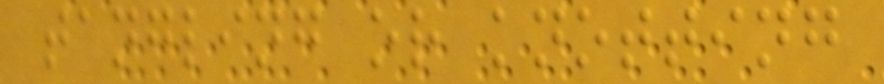tangling or knotting
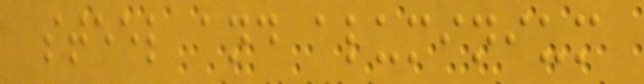steel and aluminium
